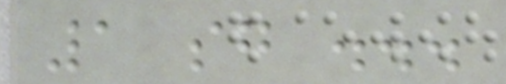1 sg ...
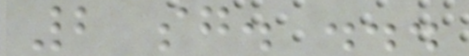2 sg. ...
